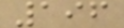196
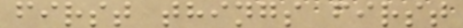first things first
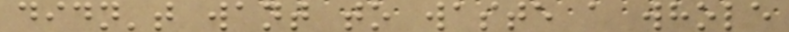didn't want to waste a whole
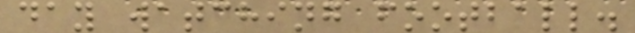day watching football.
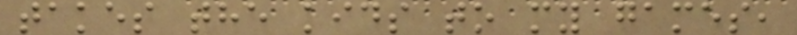takes the kids to my games,
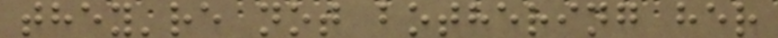they're not bothering her
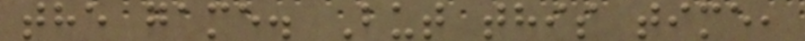the game. But this time,
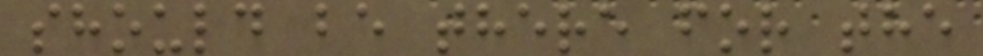should be there for the
